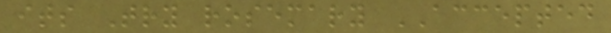its Try rosemary ACCEPTED
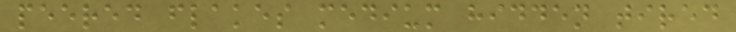peered flakes medium hidden tired
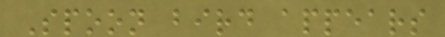Spoon bird appears
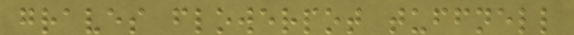graves flowerpot tuffnell
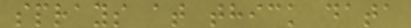sprays at thick data
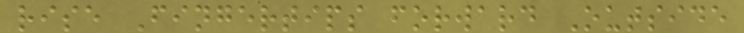rise Fingertips forward Outside
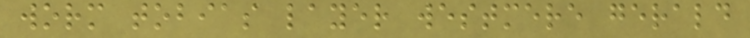worm tobias layer westmere gerald
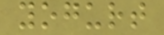yogurt
